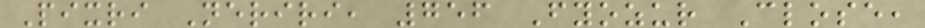Pixri Neriri, 756 Fyozur Close,
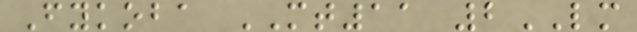Fykoba MT11 2LM
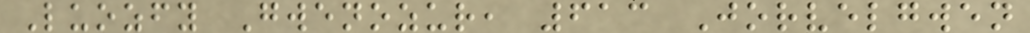Luozfy Gwenozur, 613 Jorvelgwen
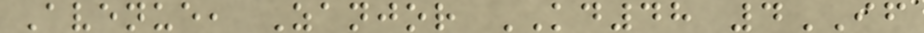Avenue, Zanjor KD48 4IF
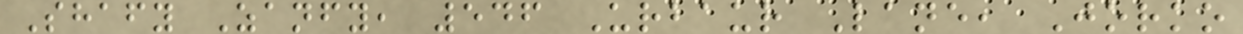Shafy Zanfy, 546 Urbaur Lane, Jorko
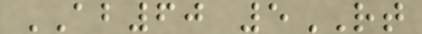AB60 5RT
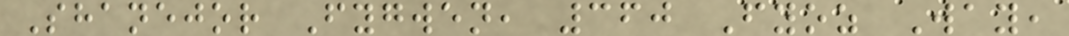Shanejor Fygwen, 360 Fyoz Way,
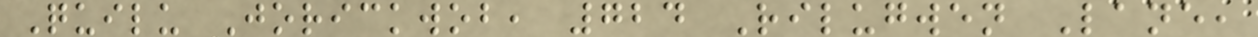Quilu Jorickwob, 724 Rilugwen Lane,
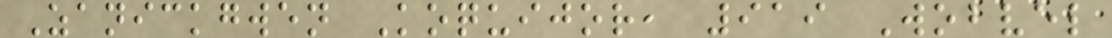Zanickgwen Koquijor, 919 Wobvel
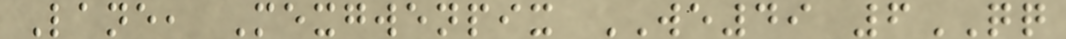Lane, Mexgwenpix WE49 6QQ
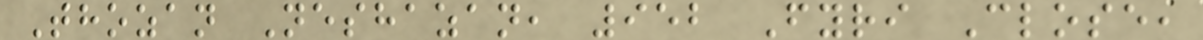Thozan Neshazan, 952 Fyri Close,
